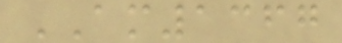AM1367
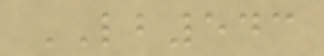LB543
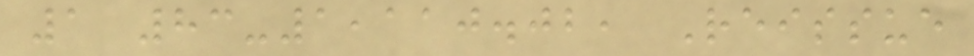1 83-1,110.02, Reissue
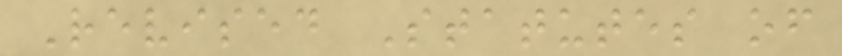Revised Statutes of
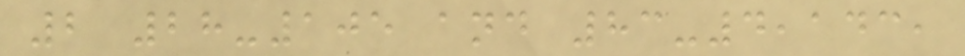2 28-105 and 83-4,143,
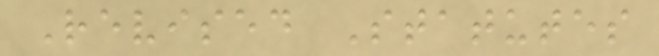Revised Statutes
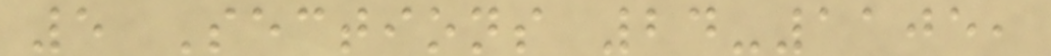5 Sections 24-1105,
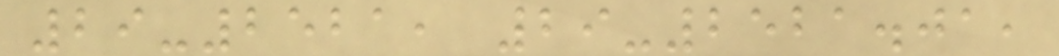29-2521, 29-2521.01,
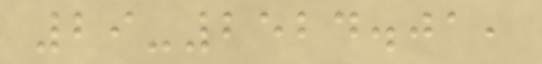29-2524.01,
